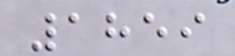1859
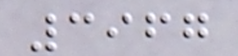3967
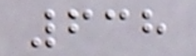638
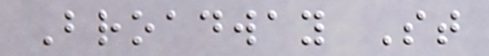Broadway St
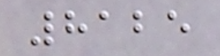8125
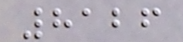8126
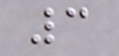3
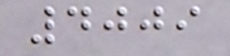4009
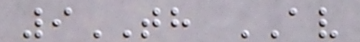9TH AV
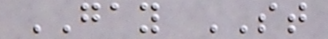GAY ST
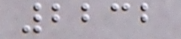2232
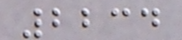2234
